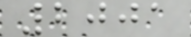2001
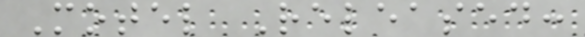Motel Released:
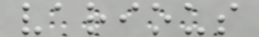various
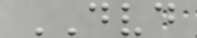DVD
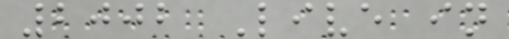2002 Live in
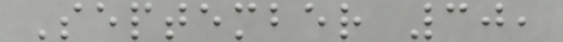September 30,
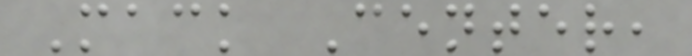Mack Center,
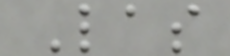Las
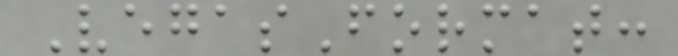VegasFormat:
